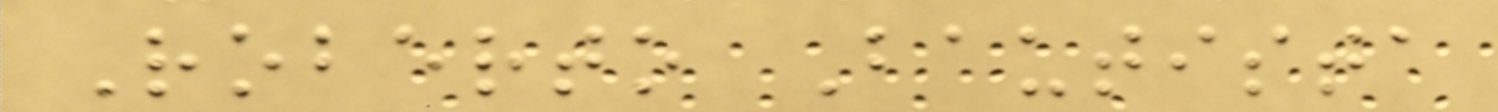Roberto Bautista
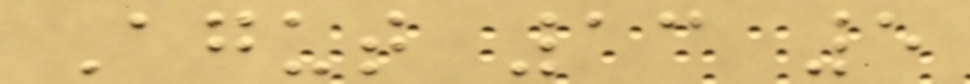Agut 13 5
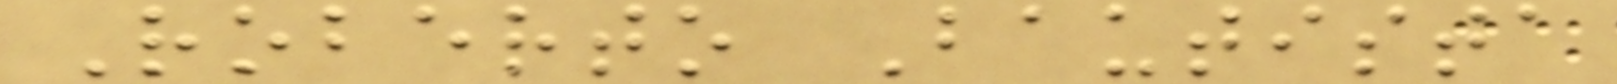Roberto Bautista
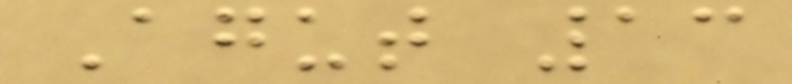Agut 13
